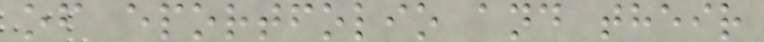of eportfolio and their
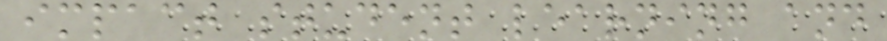impact student learning and
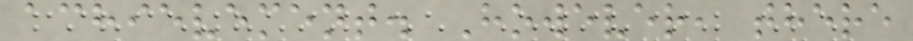achievement. However, there
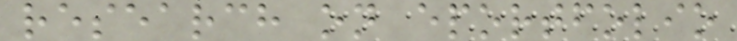research on eportfolio
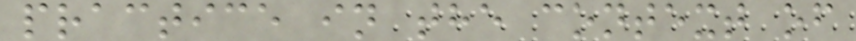practice in the context of
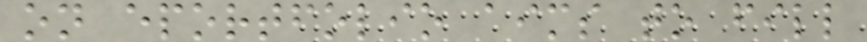on eportfolio aims to fill
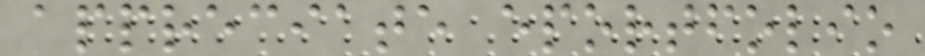appreciate eportfolio
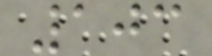103
